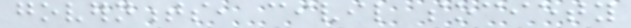governments, civil society
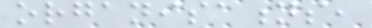organisations,
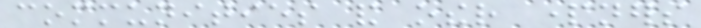communities and other partners
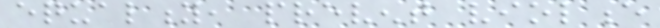equality, prevent violence
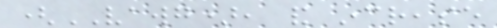(VAWG), and increase
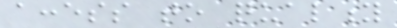access to quality
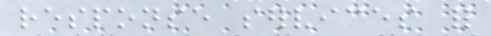response services for
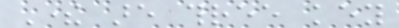There are three key
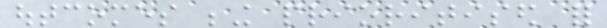outcomes being prioritised for
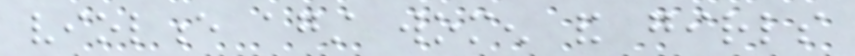violence against women and girls
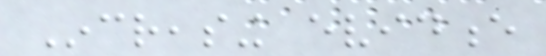Increasing evidence
